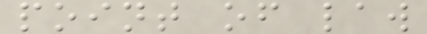point of law
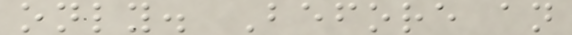only. Before an
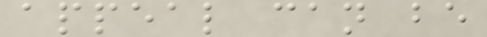appeal can be
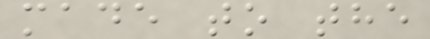made to the
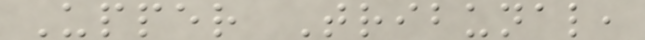Upper Tribunal,
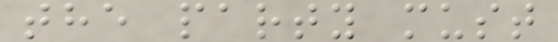the party must
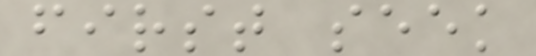first seek
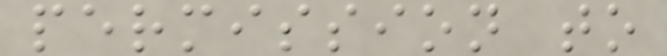permission to
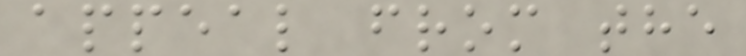appeal from the
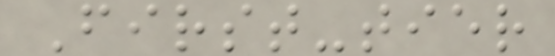First-tier
